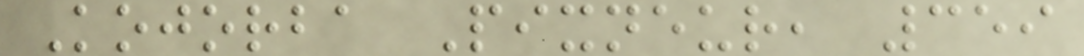Kojorba Pixneur, 359
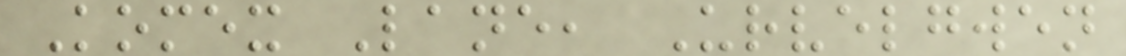Komex Lane, Urvelgwen
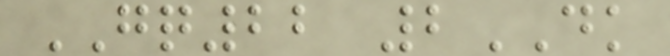GQ22 2DK
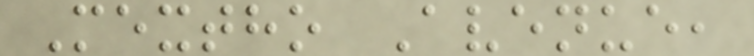Mextho Avenue,
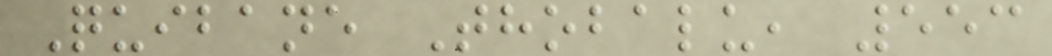Quibane Thobalu, 553
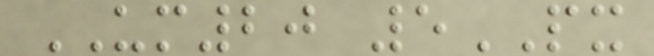UM20 5PX
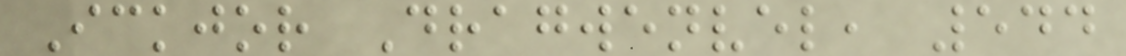Ickjor Dragwenvel, 544
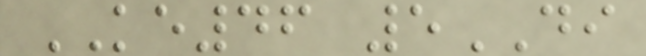KE46 5DI
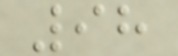98
